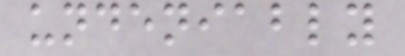undeniably
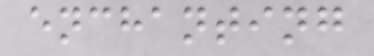enchanting
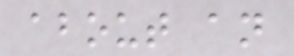about an
